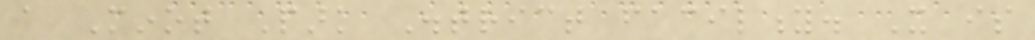a Minot Park District facility. It is
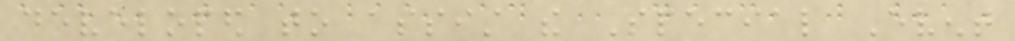developed to assist the Special Event
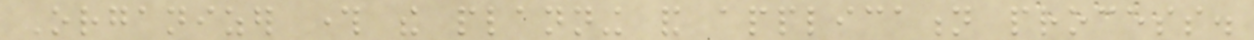Organizer through the planning and application process.
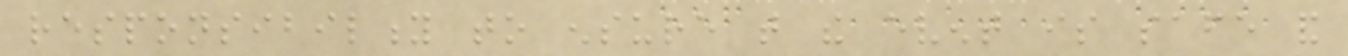responsibility to ensure that the event is safe and
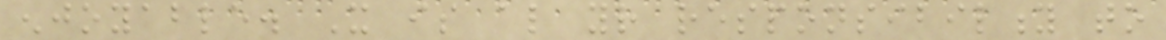enjoyable. It is also your responsibility to
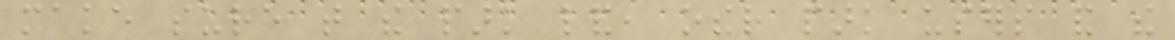make sure that the park land, other park users and the
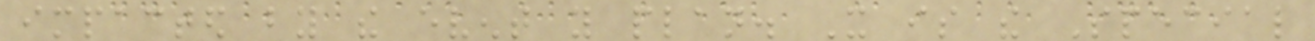impacted by the event you plan. It is the Special
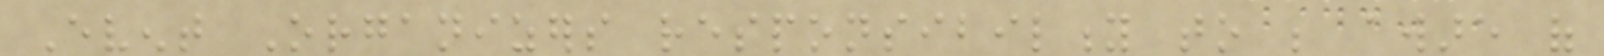Event Organizers responsibility to be aware of
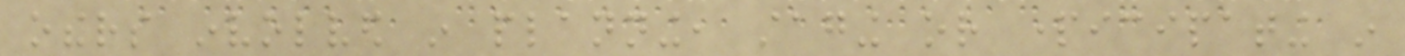others involved in planning, staging or participating in
